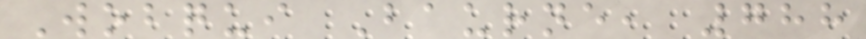Wobqui Baurne, 788
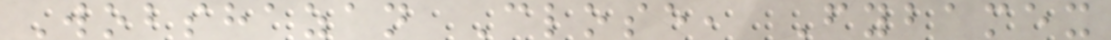Wobshazan Close, Fybamex
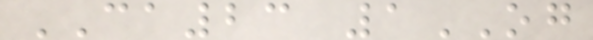CA23 1OG
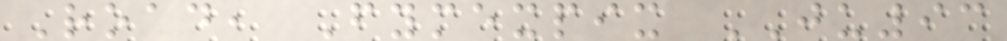Road, Fymexpix JU93
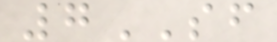7SF
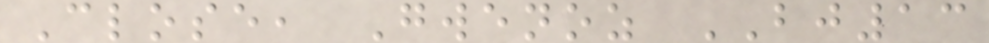Close, Gwenoz BJ13
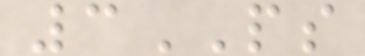3PS
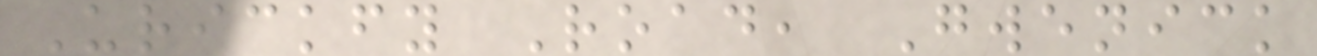Urickfy Road, Gwenick
